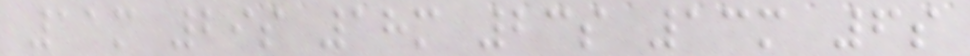11m 29s 18m 23s 13m 6s
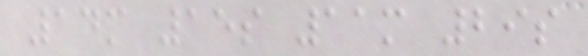14m 15s 11m 29s
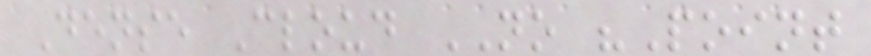Dense Cloud NO "Point
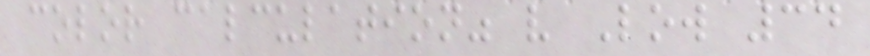color calculation" v Low 34
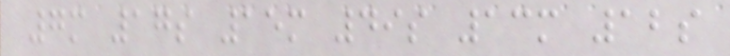7m 17s 15m 49s 13m 12s
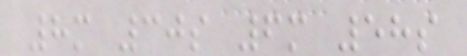8m 30s 6m 58s
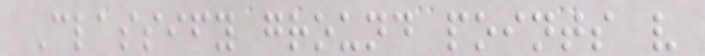Classify ground points v
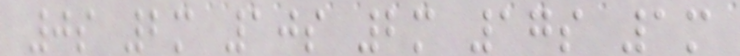0s 2m 10s 2m 17s 1m
